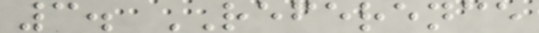3. REFERENCE
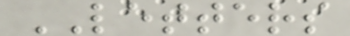LETTERS
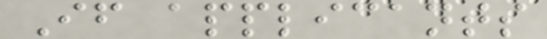If applicants
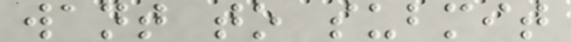want to submit
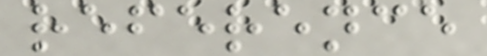reference
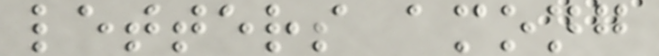letters among
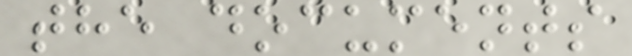the documents
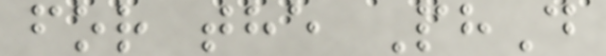for the PhD
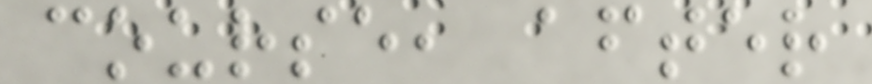course, after
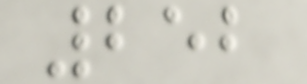252
